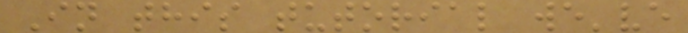In this tutorial we've
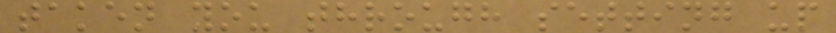taken you through setting up
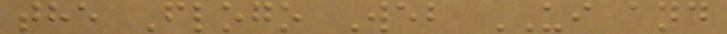the Flogo Web UI and
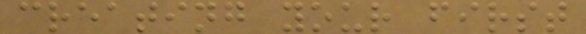creating your first
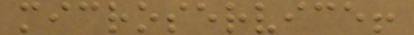microservice!
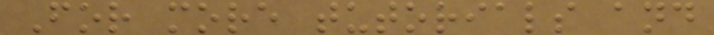For more tutorials and
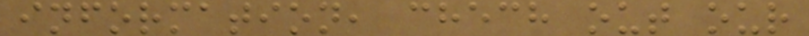information, chech out our
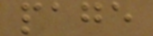page
